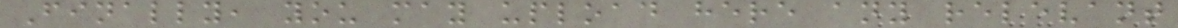Finally, you may upload here any relevant
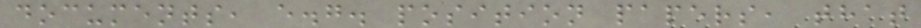documents, e.g. position papers, that
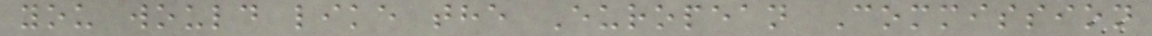you would like the European Commission
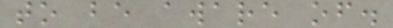to be aware of.
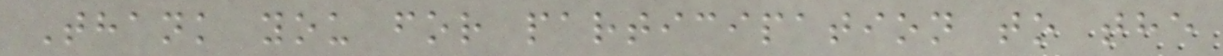Thank you for participation to the
